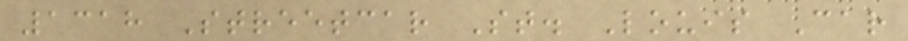1318 Streetcar St. Louis Car
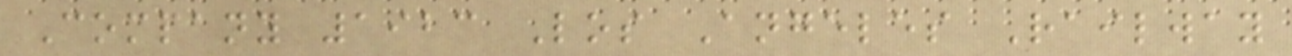Company 1923 Los Angeles Railway
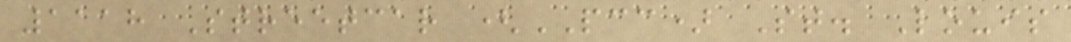1118 Streetcar (PCC) St. Louis
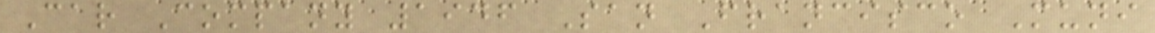Car Company 1946 San Francisco Muni
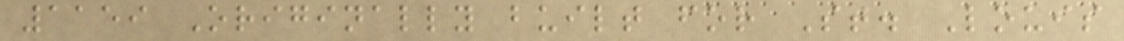1159 Originally built for St. Louis
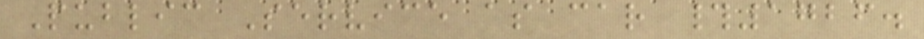Public Service as car #1726.
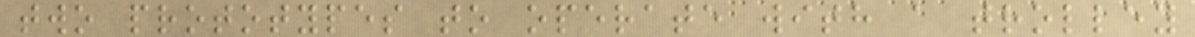two prototypes to operate with a trolley
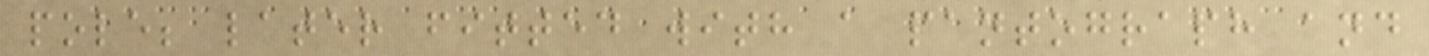pole; later fitted with a pantograph and
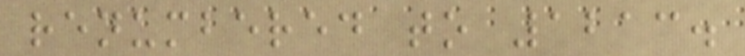renumbered to 1213.
